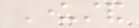Understand
